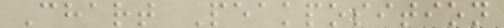Chart Peakposition
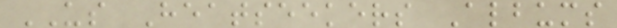US Heatseekers Albums
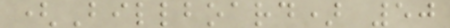(Billboard) 50
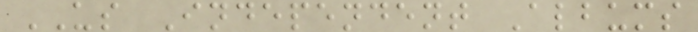US Independent Albums
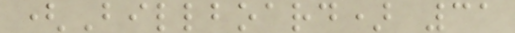(Billboard) 31
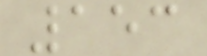153
